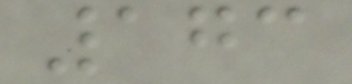173
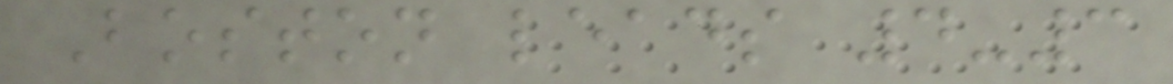Boston leads 4-3
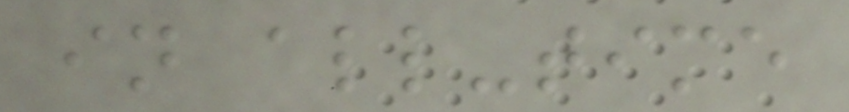in all-time
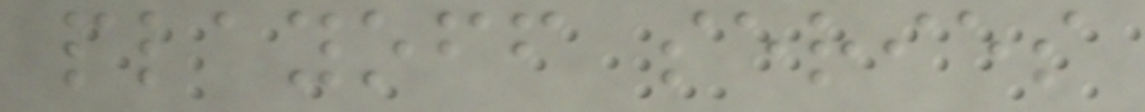playoff series
